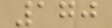170
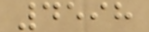4598
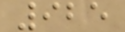925
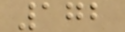172
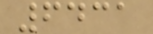6431
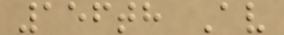156th Av
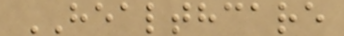HEALTHCARE
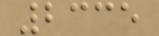2335
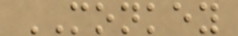MONKEY
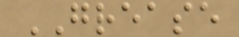GREASE
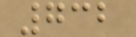732
